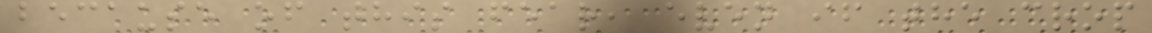because of this fear, even if the crop
